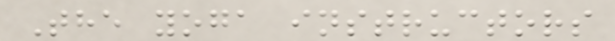The yoga instructors
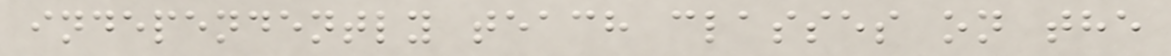independently teach classes on the
